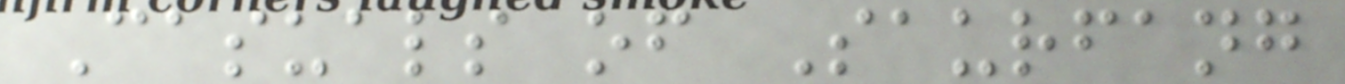Casuals of Saurfang
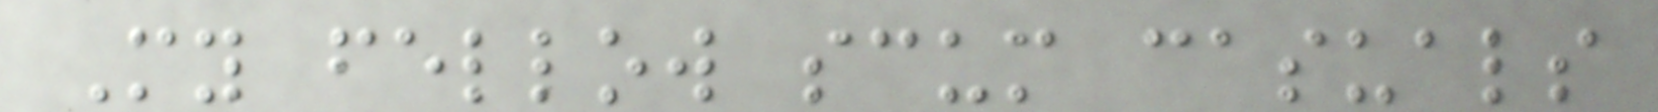My fellow scum casuals
